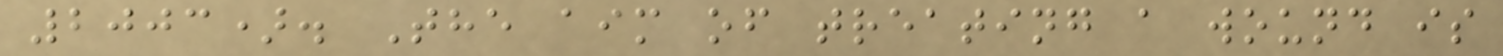2003). The aim of treating a wound is
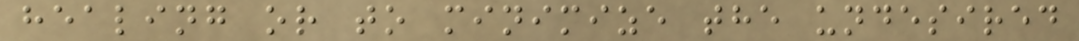healing or to minimize the undesired
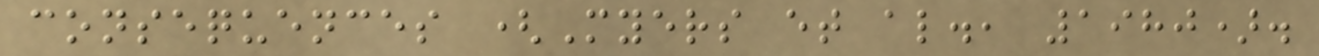consequences (Myers et al., 1980).
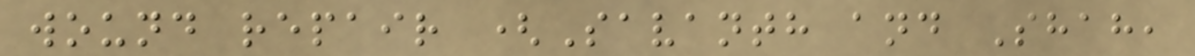wound repair (Savanth and Shah,
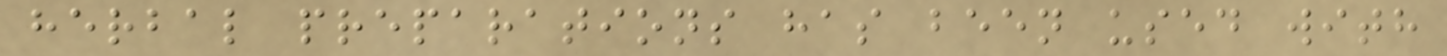herbal preparations has been used with
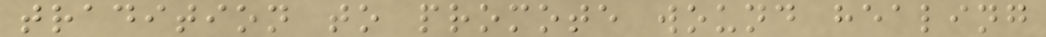tradition to promote wound healing
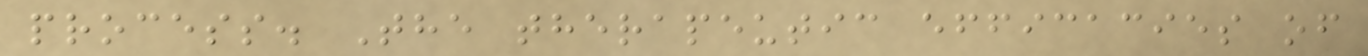process. The therapeutic efficacies of
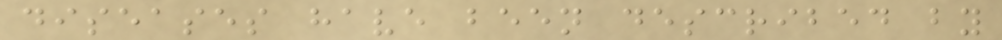diseases have been described by
